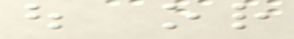out or
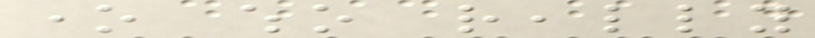one who really
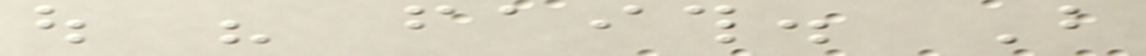out his faith. But
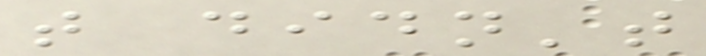that didn't
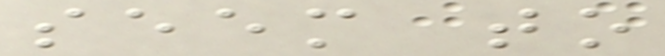seem to
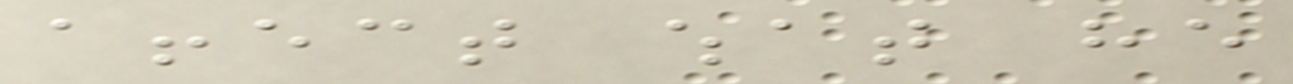affect what he
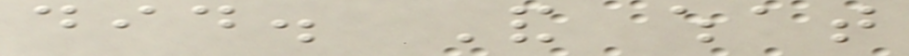did. And what
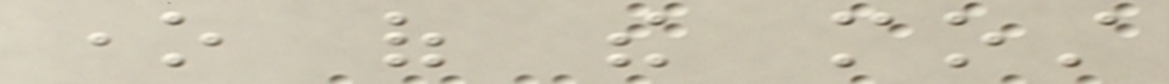one of the most
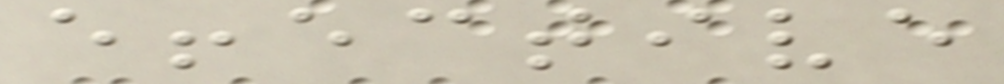effective
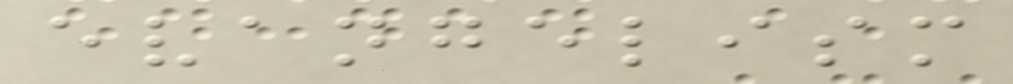evangelism
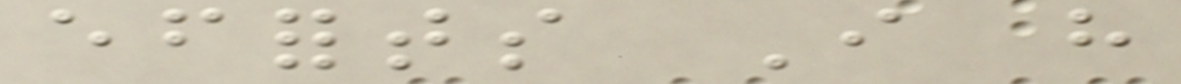efforts I have
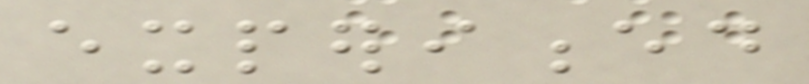experienced
